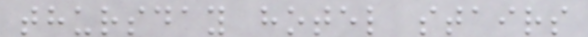thursday hotel stairs
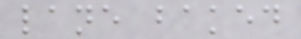lane baked
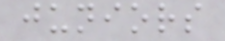juniors
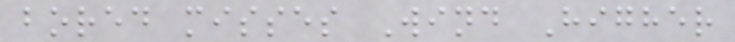bored misses Wind Higher
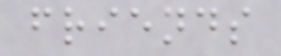friends
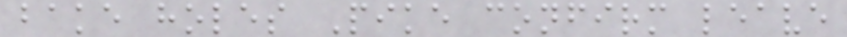bake holes Pike confirm leave
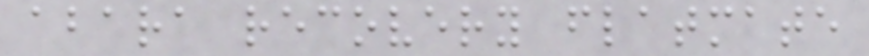abara recovery flatmate
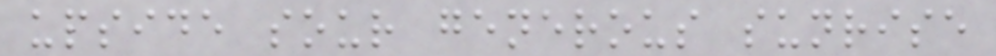upside sour generous sunrise
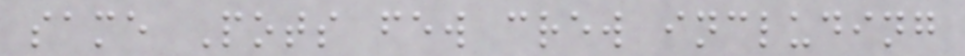same Pots few crew including
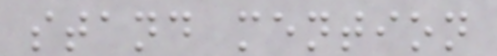stand mention
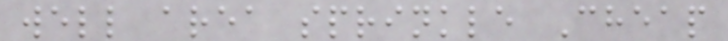well area sprinkle Cheap
